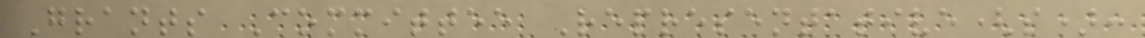Grants Committee Representative(s):
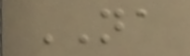NA
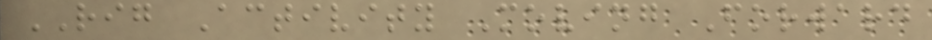RIG Activity Moving Forward
